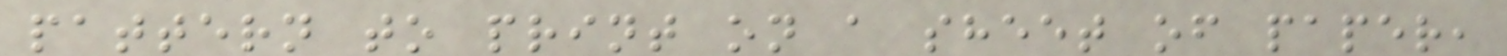pattern to print on a sheet of paper,
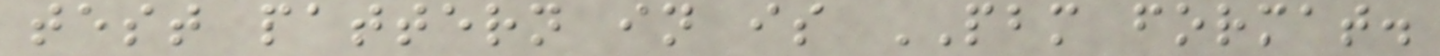test pattern in is PBM format.
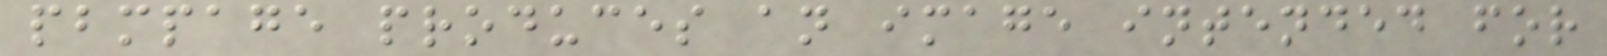pbmpage produces an image intended for
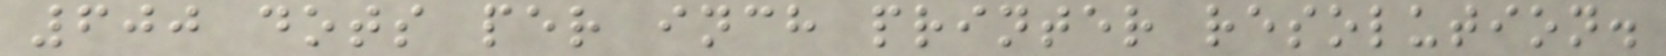600 dots per inch printer resolution.
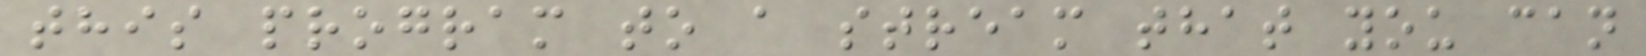this program to a stream that you can
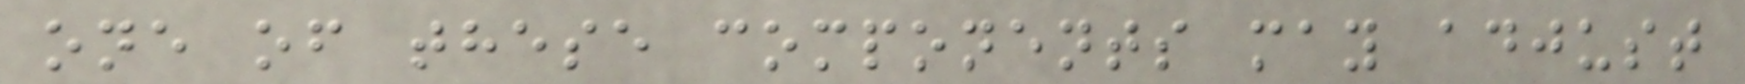one of these components may adjust
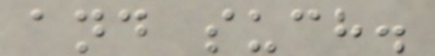and such.
